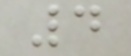4
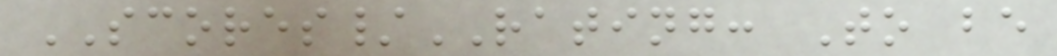SCORES/RATING: To be
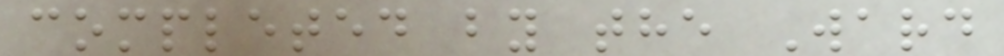completed by the Ward
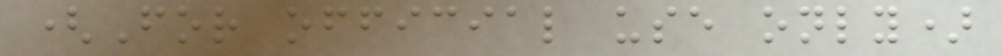(For official use only)
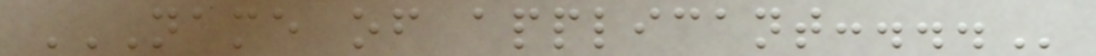NAME OF APPLICANT:...
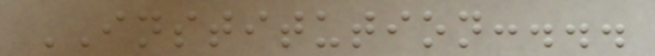INSTITUTION:...
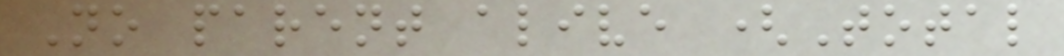No parent alive (Total
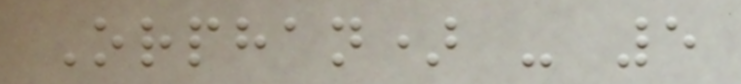Orphan) - 5
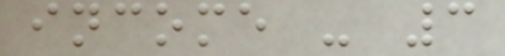income - 3
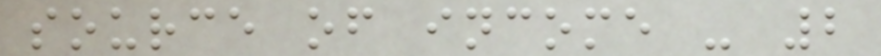source of income - 2
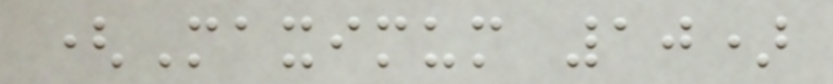(Maximum 10)
